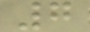7
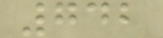742
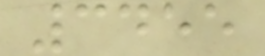3455
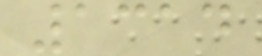1314
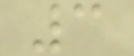3
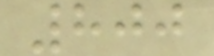800
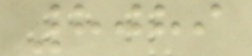8089
